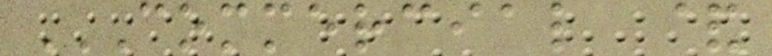COMMERCIAL &
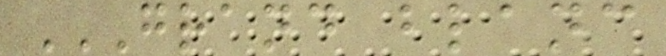GRAND BLANC
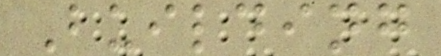Building
